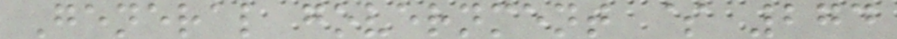General government $ 274
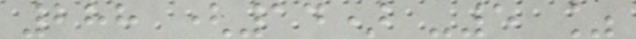288 (14) -5 %
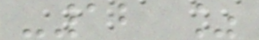-12 %
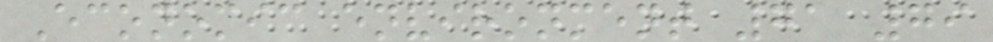Economic environment 71 79
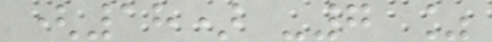(18) -7 %
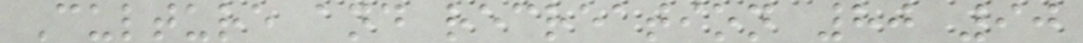Culture and recreation 80 90
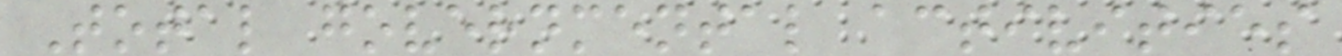Total governmental activities
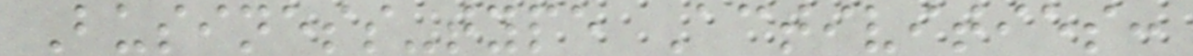Business-type Activities:
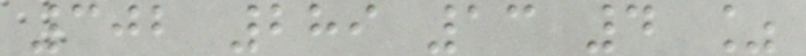302 289 13 4 %
